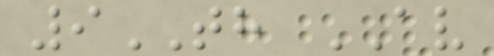9TH AV
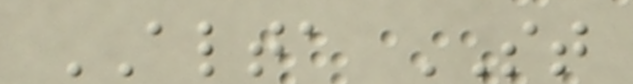ALTA ST
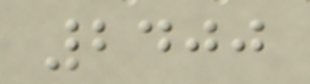2400
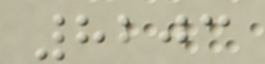8203
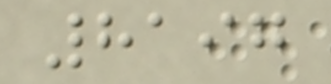8197
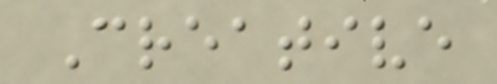Creative
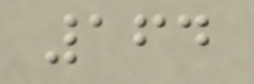164
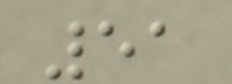51
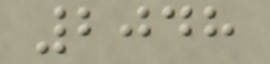2048
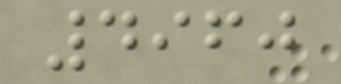4960
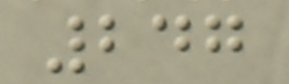247
